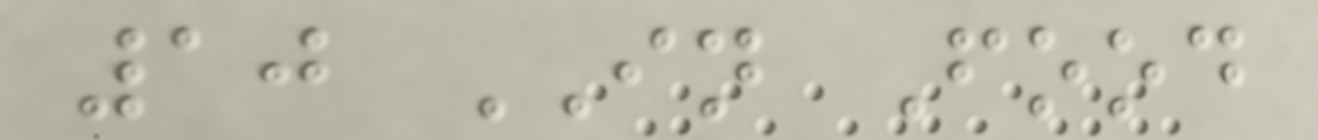10 IN Food
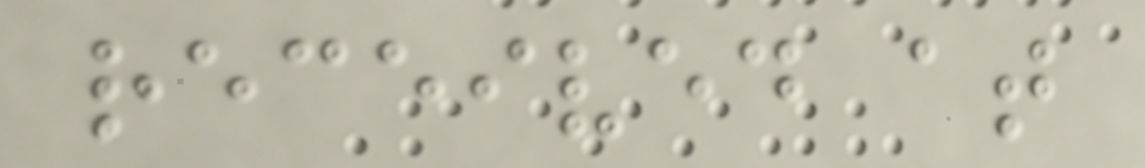received at
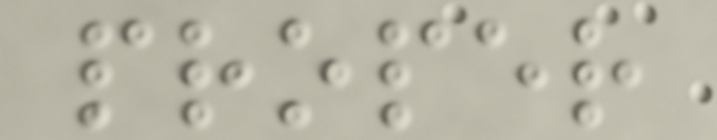proper
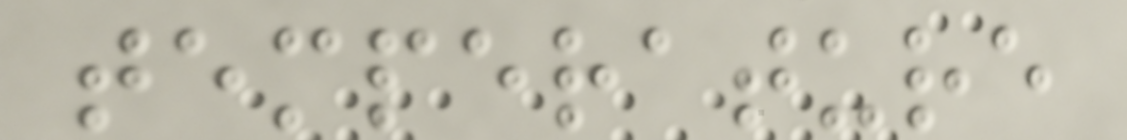temperature
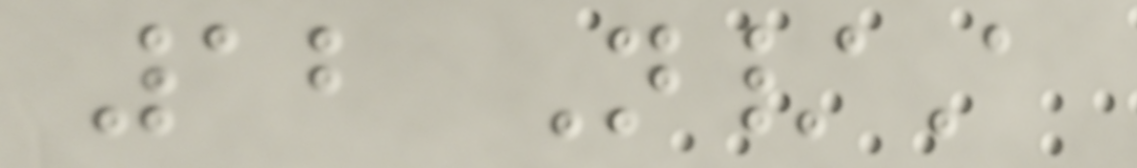12 N/A
